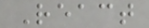React
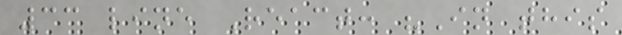33 line React: "In this
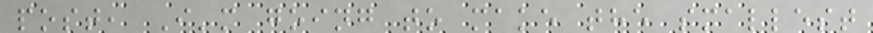post, I'm going to make the smallest
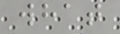what
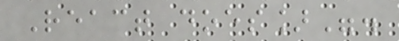React does]".
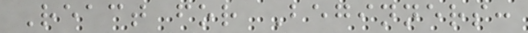React for Beginners:
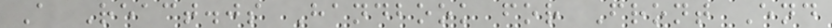A React.js Handbook for Front End
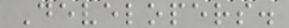Developers.
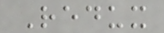Redux
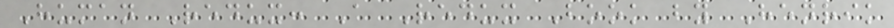Human Redux: A Redux Book by Henrik
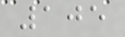105
